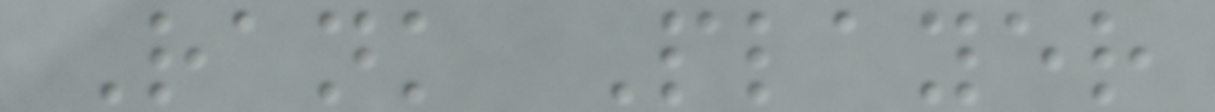Rank Player
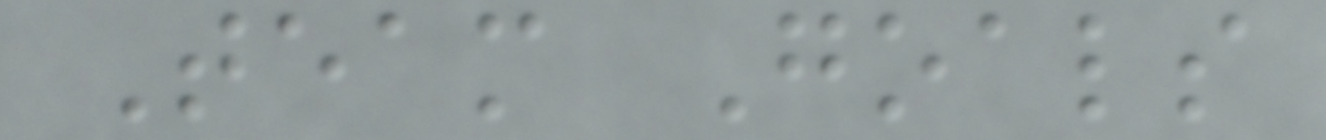Team Goals
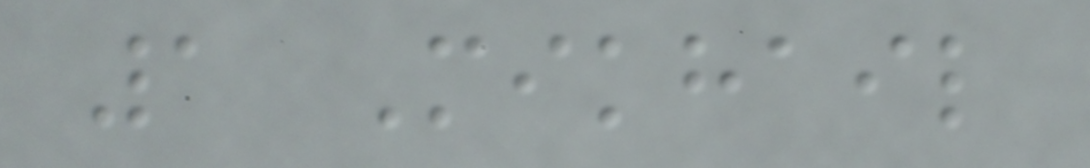1 Mikhail
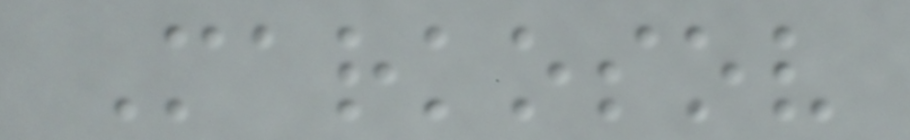Markosov
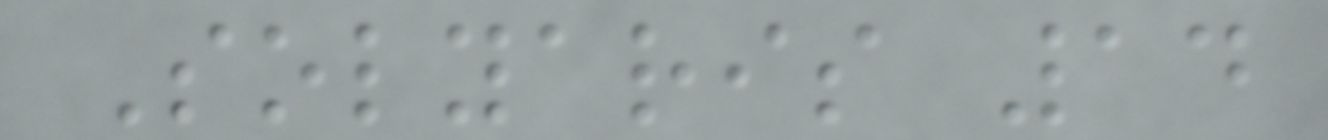Solyaris 14
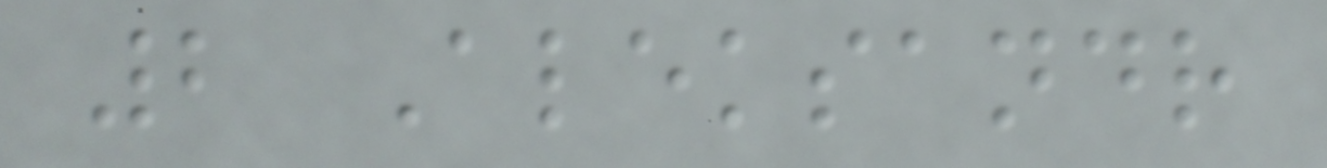2 Aleksandr
